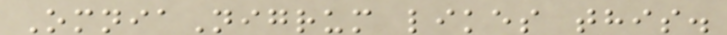OmniaNigrum likes this.
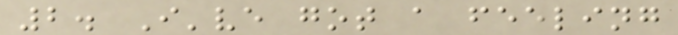2. I've got a feeling
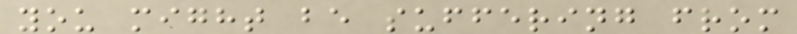you might be suffering from
